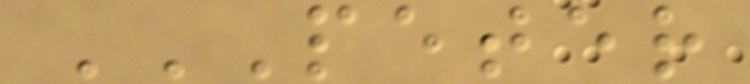PETER
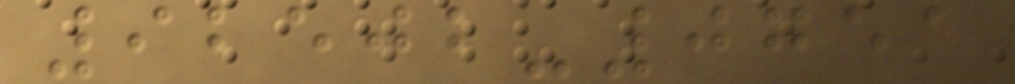92502-0751
